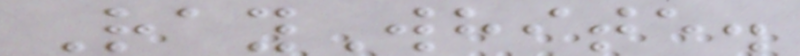RayWhite.
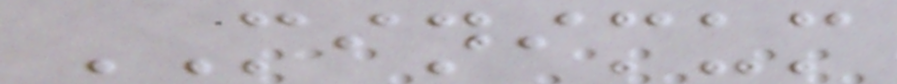MINIMUM
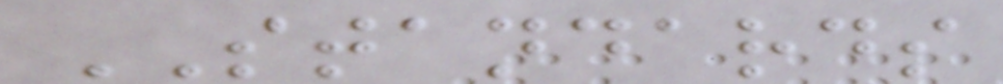STANDARDS
